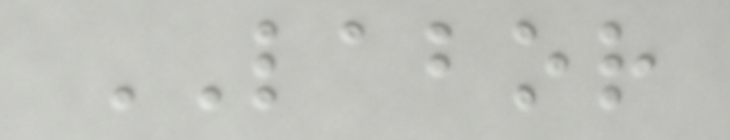LABOR
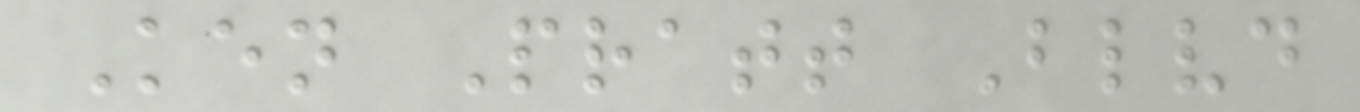Ken Pratt Blvd
